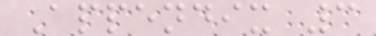Appendix 3
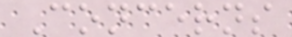Concerns
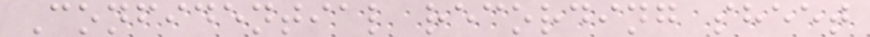Confidential recording sheet
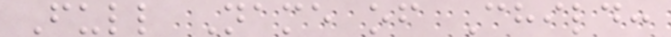Full Name of Child:
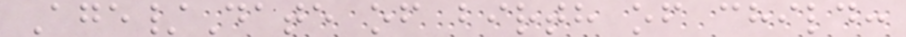Age/Date of birth of child:
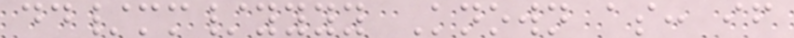dd/mm/yyyy Known as: if
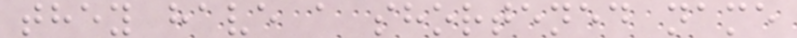they have a shortened name
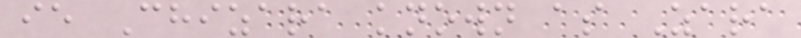ie Chizara known as Zara
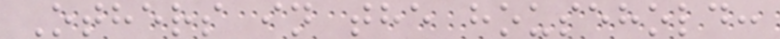Others in the household:
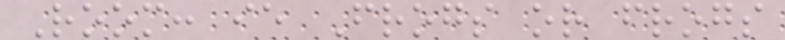Room: ie Frogs or frogs
